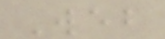Web
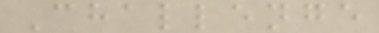Challenge
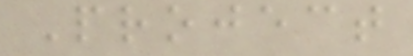Project
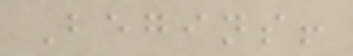Begins!
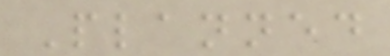Planned
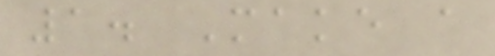1. Make a
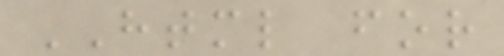HTML for
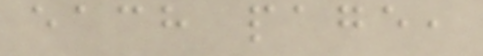each page,
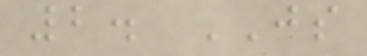2. JS
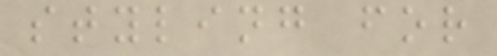styling for
